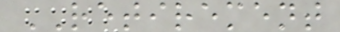RETIREMENT
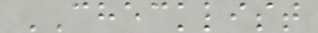CHECKLIST
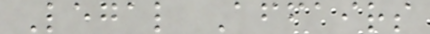Legal Affairs
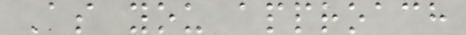As you approach
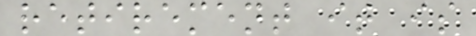retirement it is
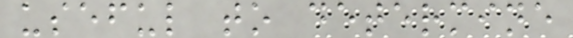useful to determine
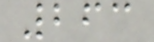263
